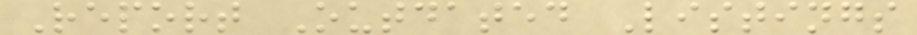Report Outdated Listings
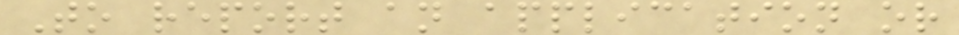To report an application or
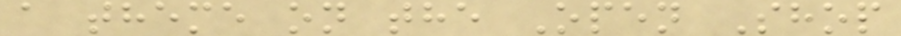a theme on the Open Shop
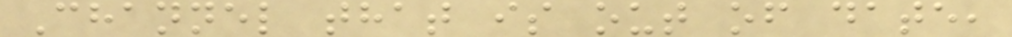Channel that is out of date,
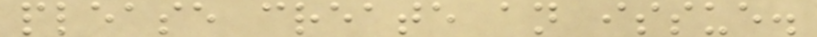please create an issue.
